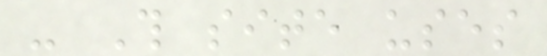- This site uses
